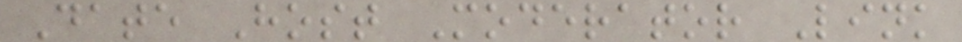Date Host Moderator Link
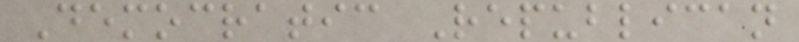Democratic Republican
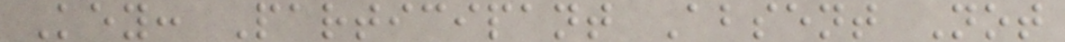Key: Participant Absent Not
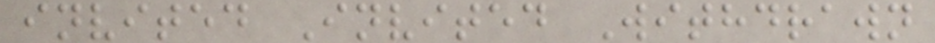invited Invited Withdrawn
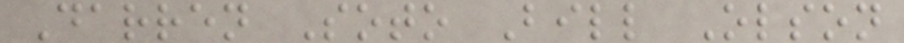Darren Soto Bill Olson
